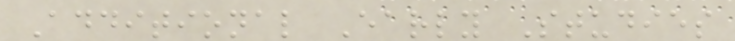Additional Early Studies
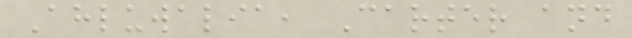Ahluwalia, Carter and
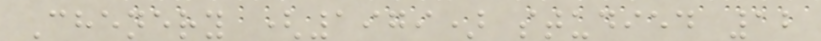Chenery (1979) studied 12
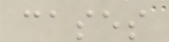cases
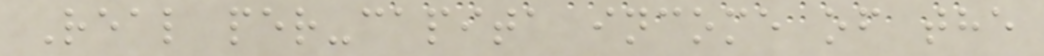Real per-capita income of the
